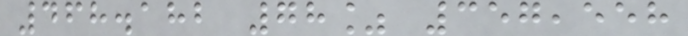468.182 78% 357,558
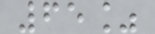65%
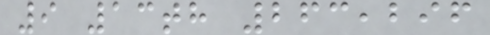9 13th 263,296
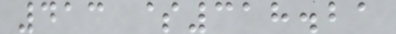413 $318.21
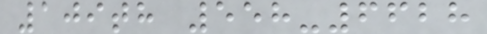109th 558-6628
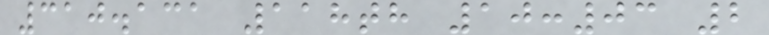310.131 118th 10:03 2
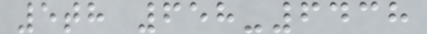5th 658-6438
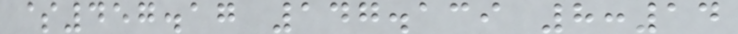$457.17 147.139 8:14
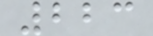223
